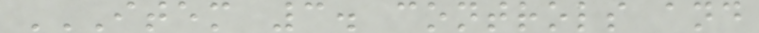ITEM 3. CONTROLS AND
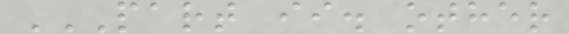PART II. OTHER
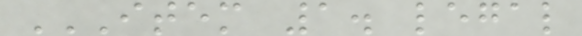ITEM 1. LEGAL
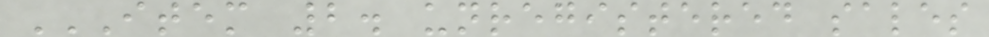ITEM 2. UNREGISTERED SALES
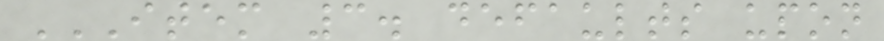ITEM 3. DEFAULTS UPON
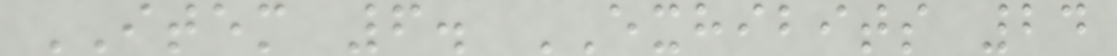ITEM 6. EXHIBITS 24
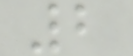2
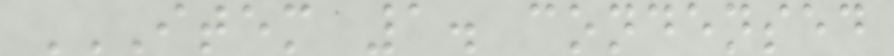ITEM 1. CONDENSED
